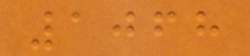1068
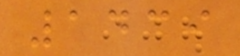1439
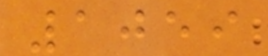1059
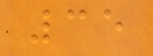35
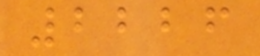2226
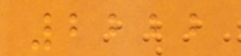2222
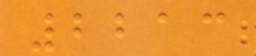2213
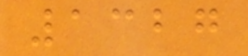1327
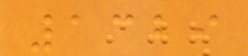1329
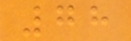78
